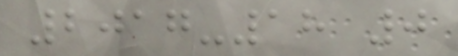2017-18 0
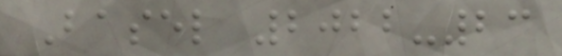Basel 2022-23
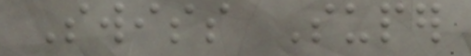Swiss Super
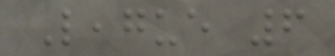League 6
